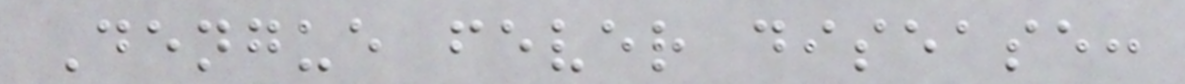Dengue fever disease:
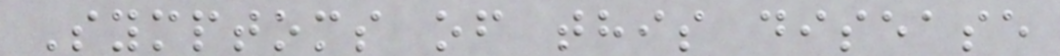Symptoms of this disease
